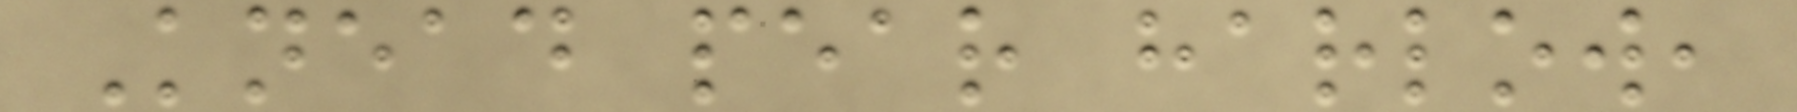Knead pear harlow,
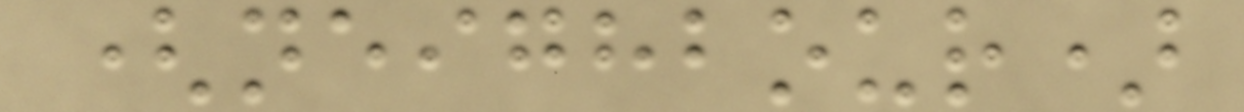(neighbour)
